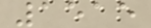1515
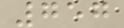757
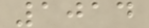1014
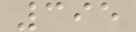395
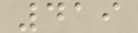419
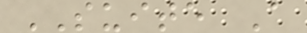SUITE A
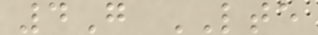4G LTE
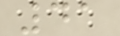41
